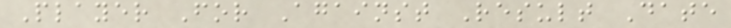Player For Against Result Date
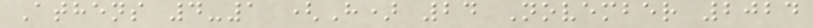Athens 4-1 (H) 24 November 2024
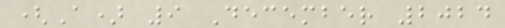(A) 9 December 2024
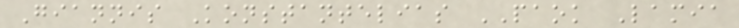Giannis Konstantelias PAOK Lamia
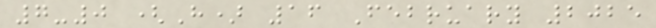7-0 (H) 16 February 2025
